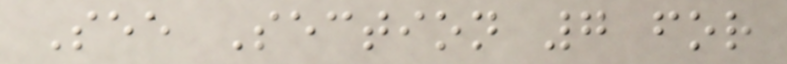See Section 7 for
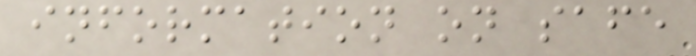information on safe
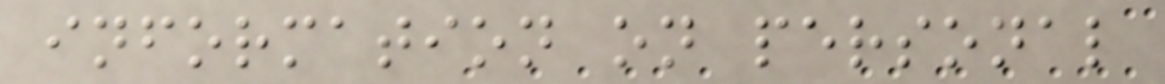information on personal
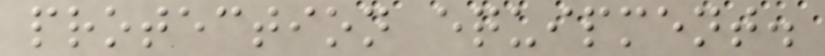protection equipment.
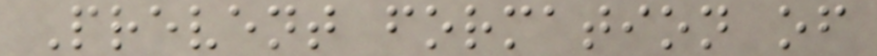Prevent formation of
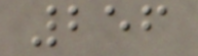256
